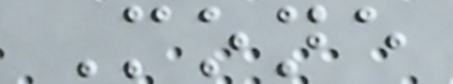Mone
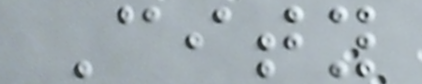City
